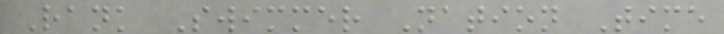Rank Swimmer Nation Time
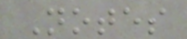Notes
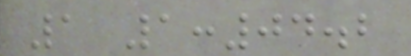1 1:04.2
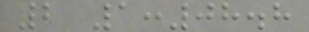2 1:08.8
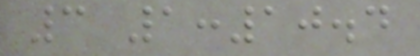3 1:10.4
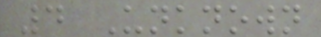4 Unknown
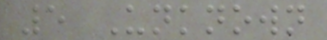5 Unknown
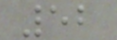52
